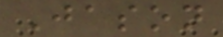Jason
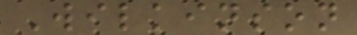Wilkinson
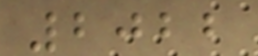2022
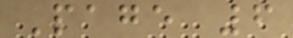Page 6
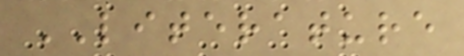LITERATURE
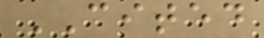CITED
